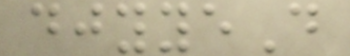djyyeD
